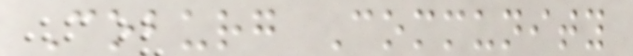Coburg Community
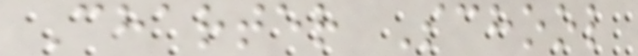Charter School
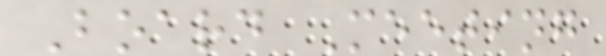Board Meeting
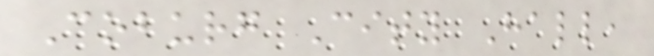Coburg City Hall,
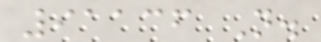91136 N.
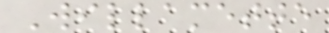Willamette
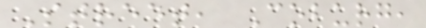Street, Coburg,
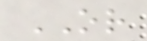OR
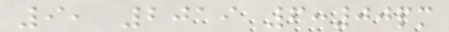9, 2019 6:00pm
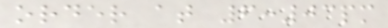order at 6:03pm
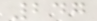247
